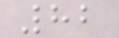82
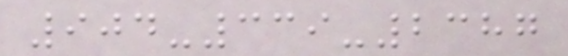904-339-2387
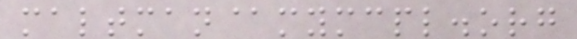maltman@mymcpl.org
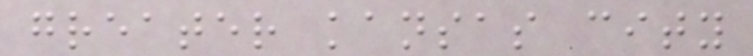greater kansas city
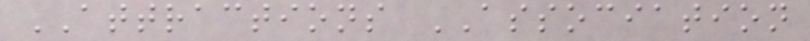ATTRACTIONS ASSOCIATION
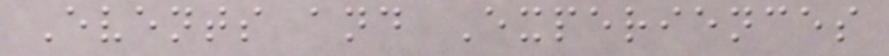Events and Experiences
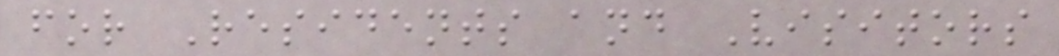for Residents and Visitors
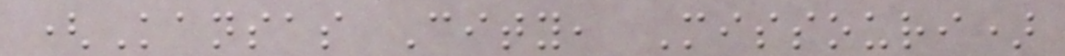(Kansas City, Missouri)
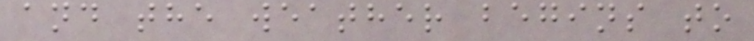and the weather begins to
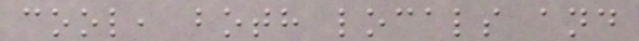cool, both locals and
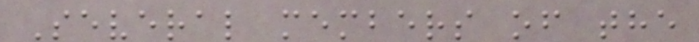Several members of the
